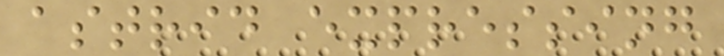astrid expressing
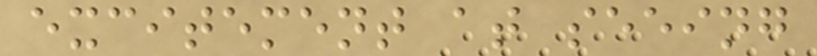excitement at seeing
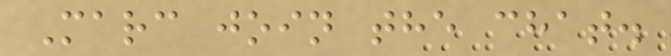Marc join the chat.
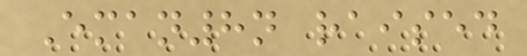Eman8n raised
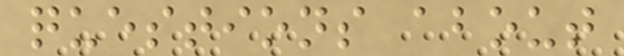questions about
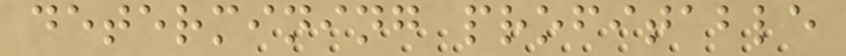determining profitable
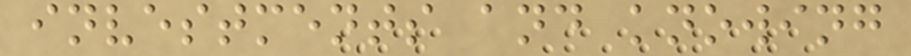investments and knowing
